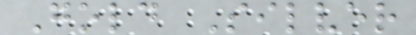Gold Silver
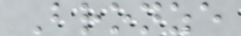Bronze
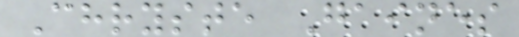Chryste Gaines
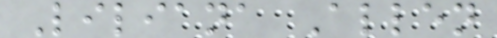Liliana Allen
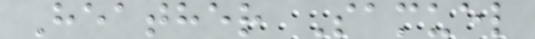Heather Samuel
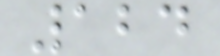124
